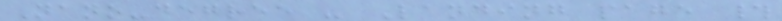Nano-degree - Landing page #
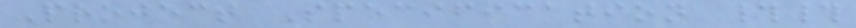Project Specification ##
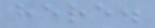here.
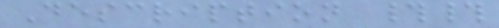Description ##
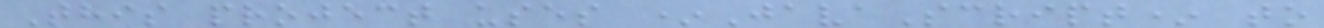This project uses *JavaScript* to
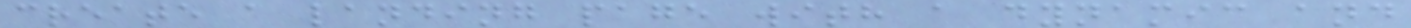create a landing page with a dynamic and
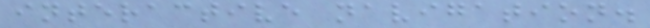interactive navigation.
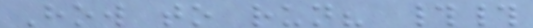How to run? ##
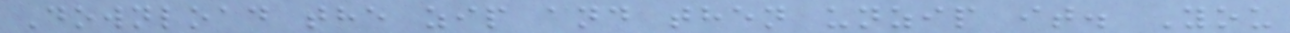Download the zip and then unzip it. You
